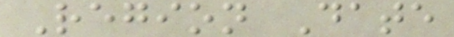Region Date
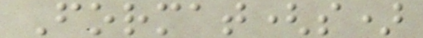Format(s)
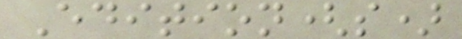Edition(s)
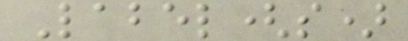Label(s)
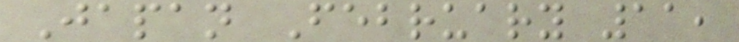Japan February 11,
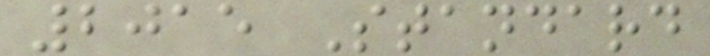2015 Standard
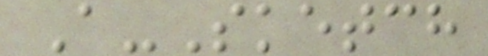A-Sketch
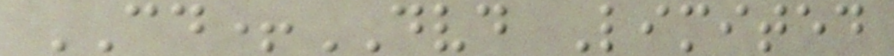CD+DVD Limited
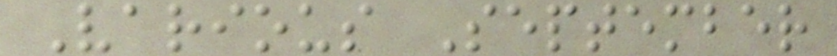Various September
